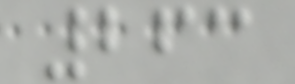263
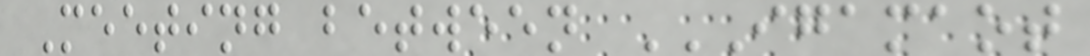Meeting between IGAMAOT
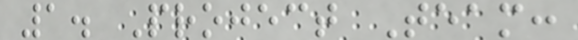1. Project Team:
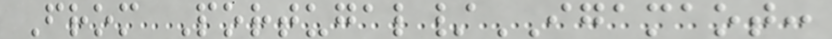From Portugal/IGAMAOT:
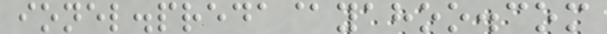ionel.preda@yahoo.com
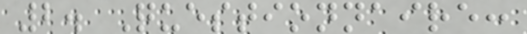2. Questionnaire:
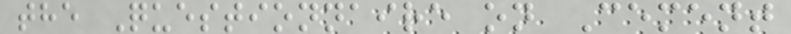the Questionnaire on Cement
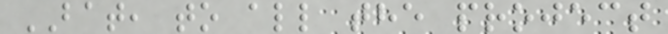BAT, to all the project
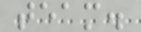team.
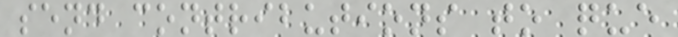send contributions to que
